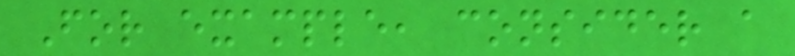For example, consider a
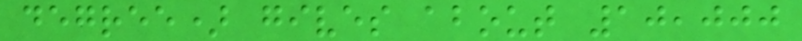degree) gives about 10,000
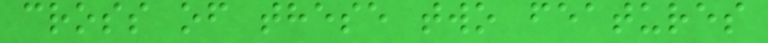cross of these two features
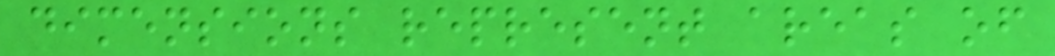dimensions represent areas of
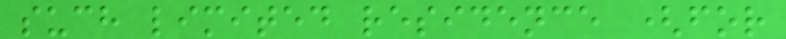such limited residence (for
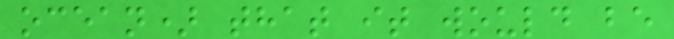ocean) that it would be
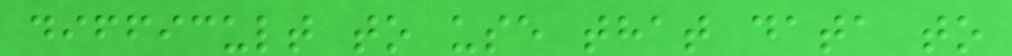difficult to use that data to
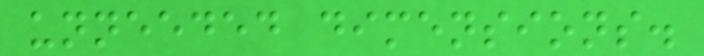unneeded dimensions.
